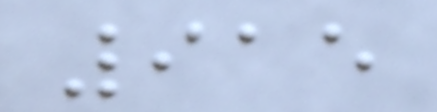915
